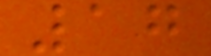17
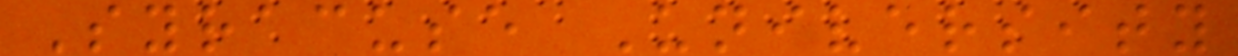Syracuse University
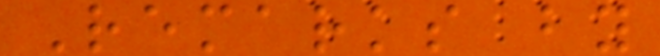Remarks by
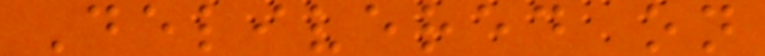Delivered on
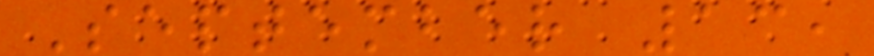September 13,
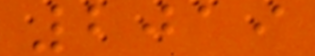2019
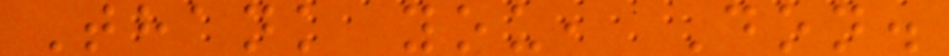Thank you, Don.
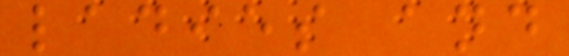ladies and
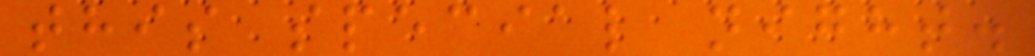this special night.
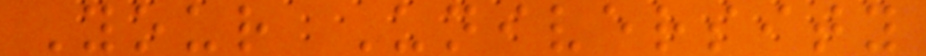Your University
